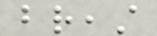breast
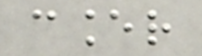cancer
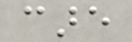care
